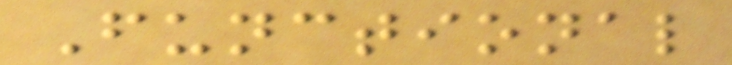Functional
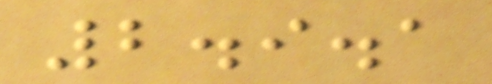2.9.1
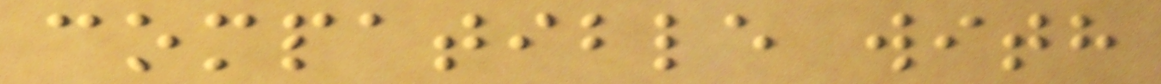compatible with
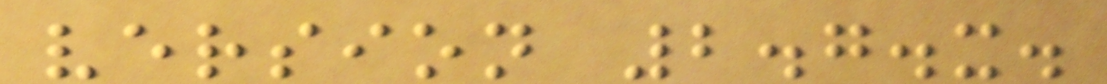version 2.7.x.
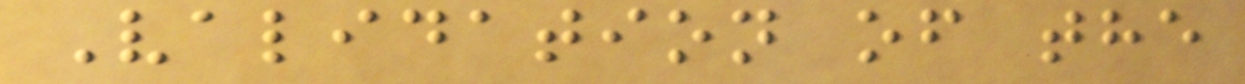Validation of the
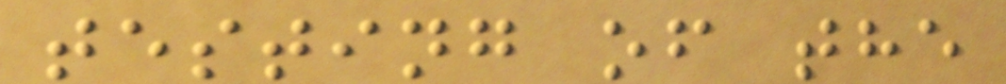testing of the
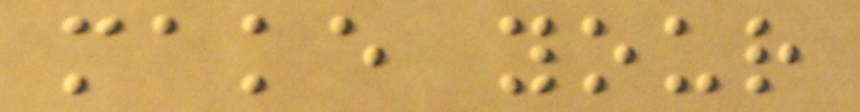make your
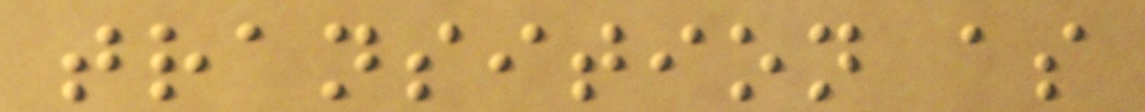transition as
